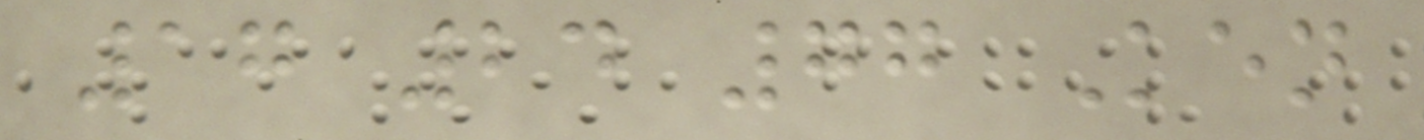17 24 77 Ken
